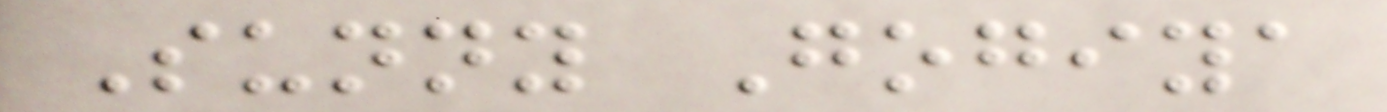Sunny Gogiya
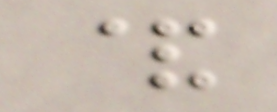&
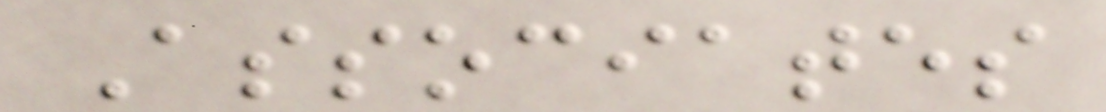Associates
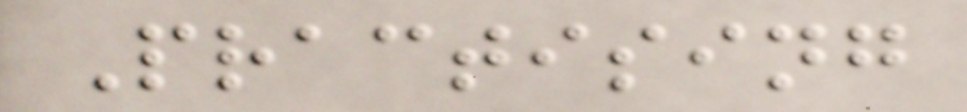Practising
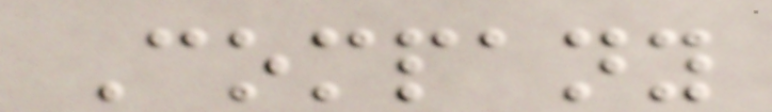Company
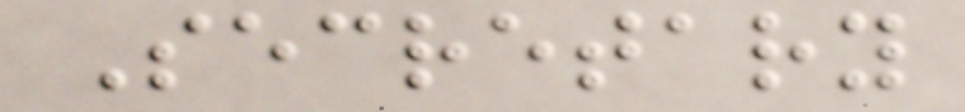Secretary
